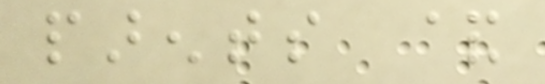parents &
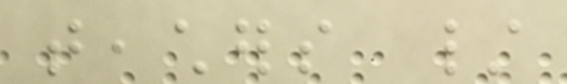teachers /
